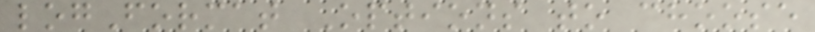logFormat Options to choose
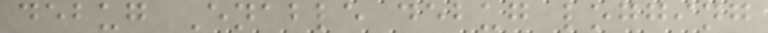debug Enable debug logging
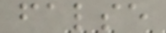false
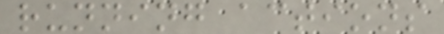running actions
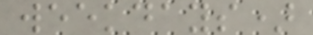weekdays)
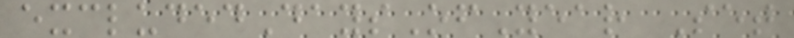excludedDaysOfYear Set
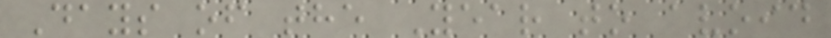Days of the Year to avoid
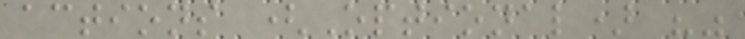actions (Optional) ""
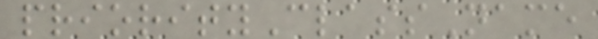priorityClassName
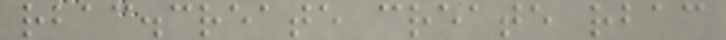rbac.create create rbac
